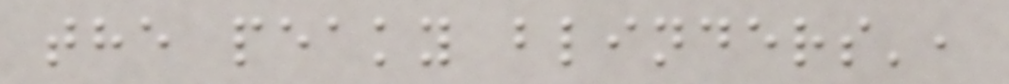the peaky blinders',
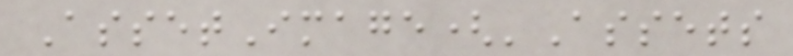AssetImage('Assets
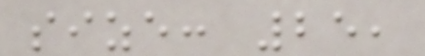size: 25,
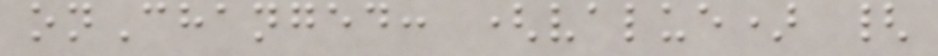onChanged: (value) {
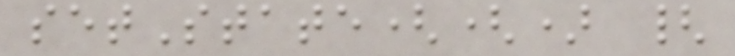setState(() {
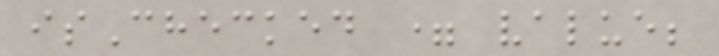isChecked = value;
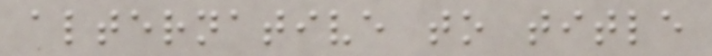alternative to title
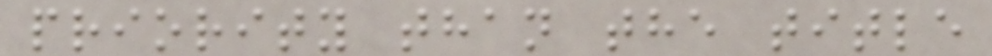priority than the title
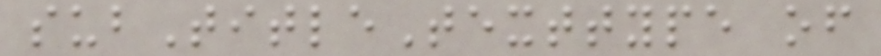subTitleTexttype of
